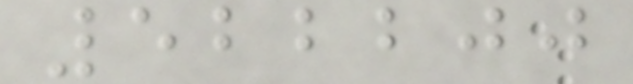522200
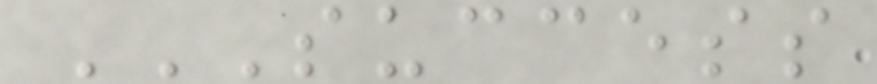SUCCESS
